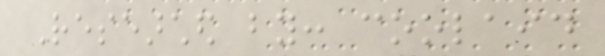Researched by: coolaid
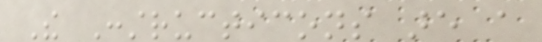The Constructicons are a
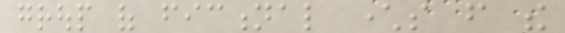group of fictional characters from the
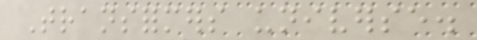Transformers universe.
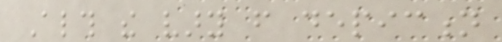Although the vary from depiction
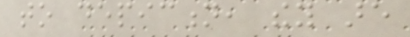to depiction, they are
